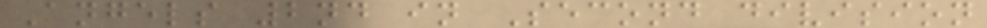Angels 2nd in Second division
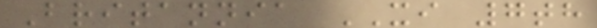Britannia XI 7th
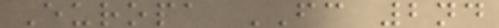Europa FC 2nd
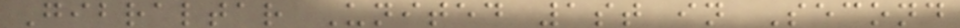Gibraltar United 1st in Second
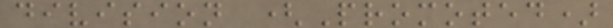division (Promoted)
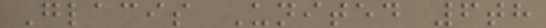Glacis United 6th
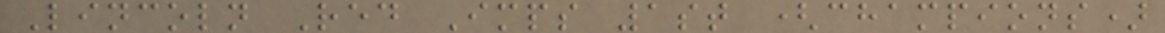Lincoln Red Imps 1st (champions)
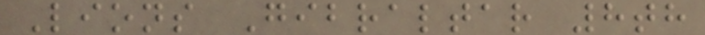Lions Gibraltar 8th
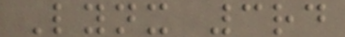Lynx 3rd
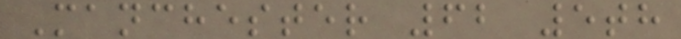Manchester 62 5th
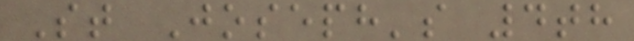St Joseph's 4th
